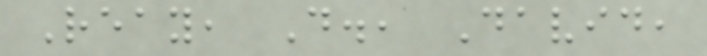Reay, D., David,
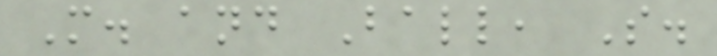M. and Ball, S.
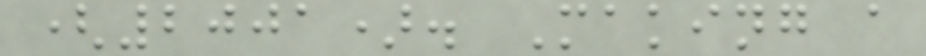(2001). Making a
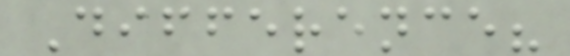Difference?
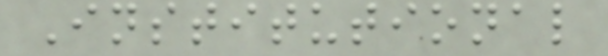Institutional
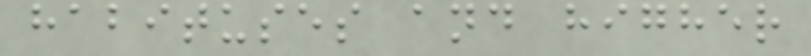habituses and higher
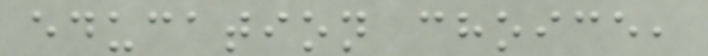education choice,
